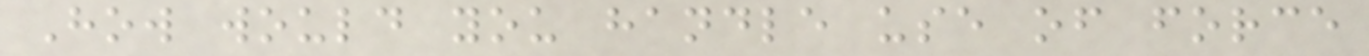How would you handle use of force
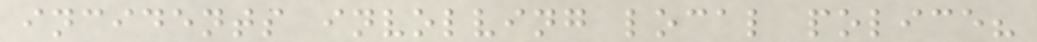incidents involving local police?
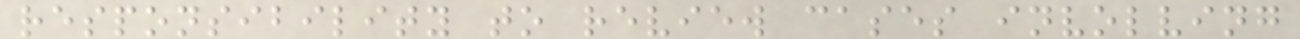responsibility to review cases involving
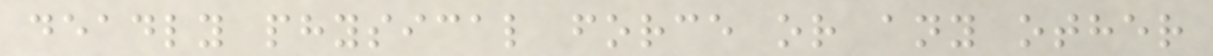deadly physical force or any other
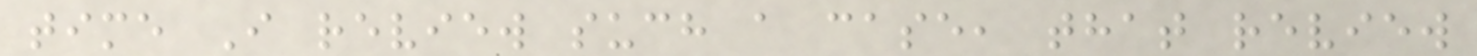time I review such a case, that review
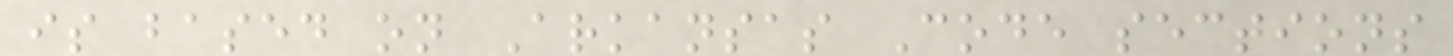is based on Arkansas Code sections
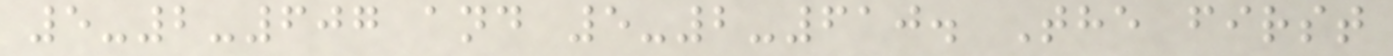5-2-607 and 5-2-610. The first
